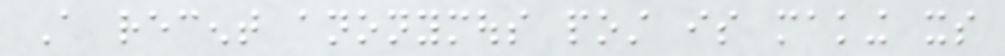A recent anonymous post is making its
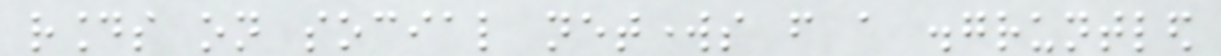rounds on social networks from a disgruntled
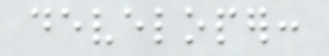developer:
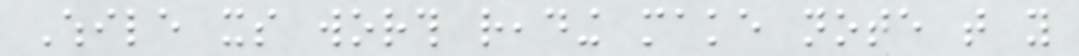While its worth reading make note that you
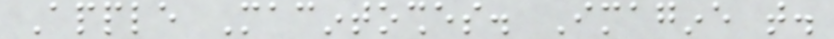Apple Macintoshes. Imagine that.
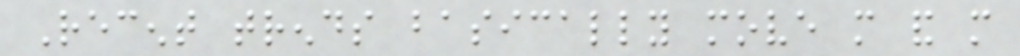Recent trends basically move more and more
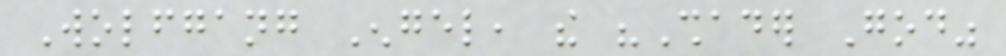Wolfgang Engel, the "Shader God"
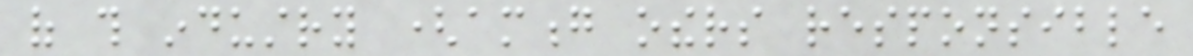of this industry (among others responsible
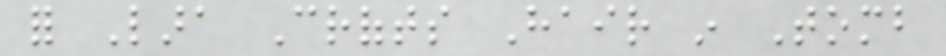for Lara Crofts Hair in Tomb
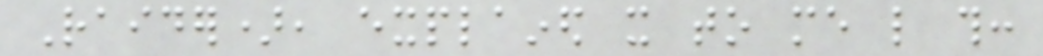Raider), explained it to me like this:
